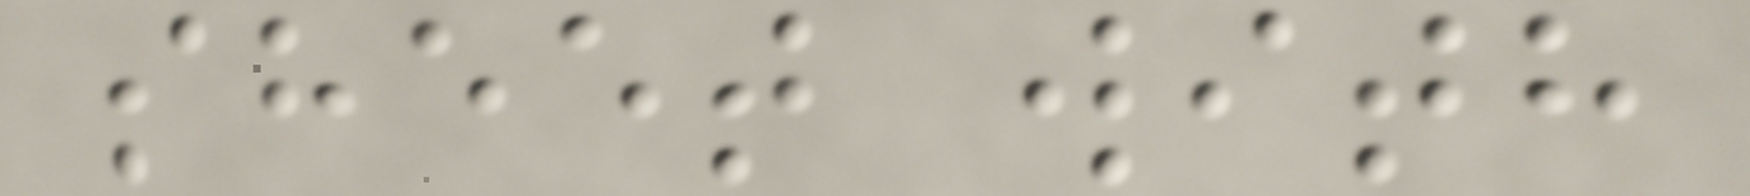sheet with
